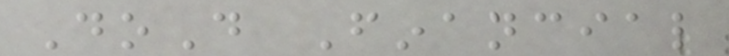DoD Financial
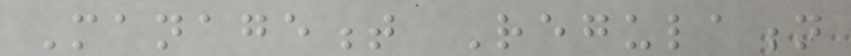Management Regulation
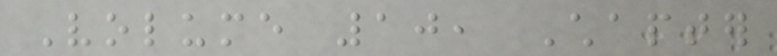Volume 10, Chapter
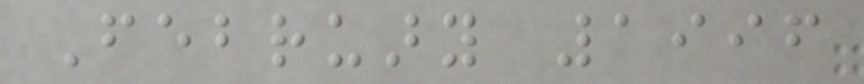February 1996
